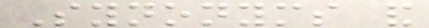Synonyms and
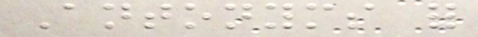Antonyms for
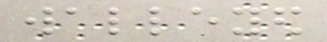walleyed
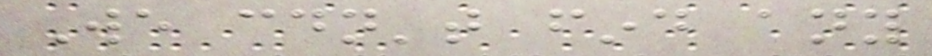We couldn't find any
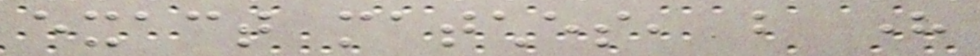exact matches, but here
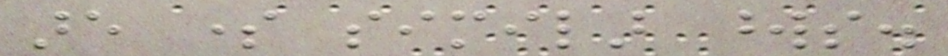are some similar words.
